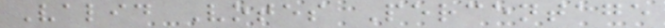Valid Votes Percentage
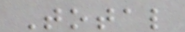Total
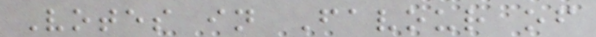Votes in Favour of
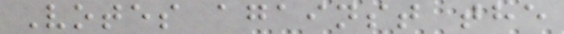Votes against the
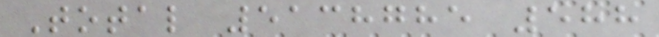Total 5138785 588
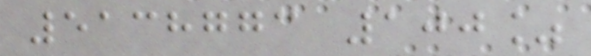5138773 100%
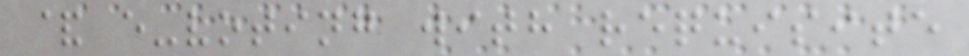& e-voting with requisite
